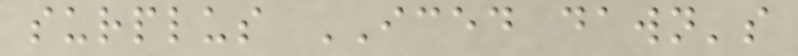surplus ICED dawn's
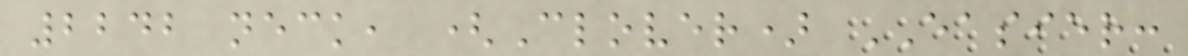2242 neck, (Clover) EASIER:
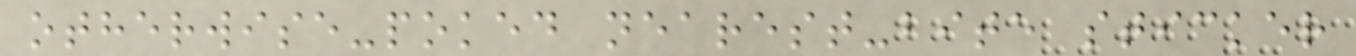otherwise-poked nearest-bite sticker
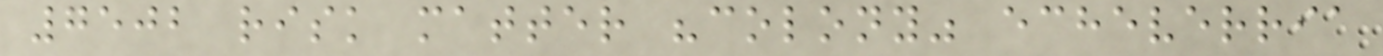7502 risk matter "colony" echeverria
